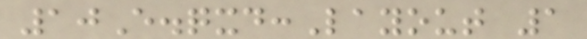10E.qxd:Layout 1
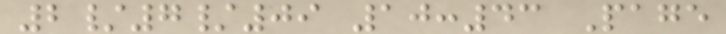2/7/09 10:43 Page
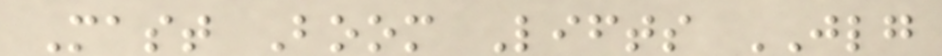Mast Boom Lifts JLG
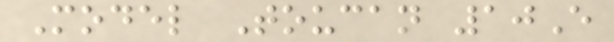Model Toucan 10E
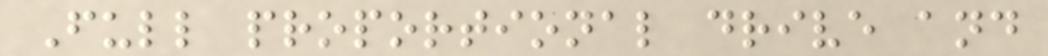Full proportional drive and
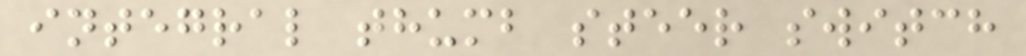integral thumb steer switch
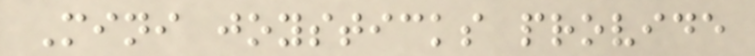Mini joysticks provide
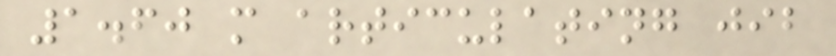1.60 m articulating jib
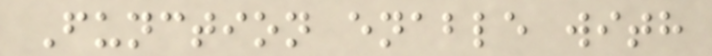Function enable with
